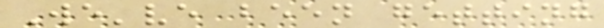We've been getting
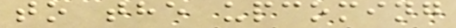to the upcoming
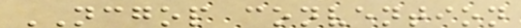NCGOP convention
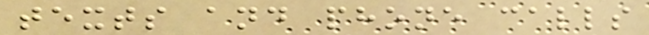texts and phone calls
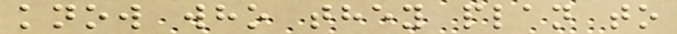know who they plan to
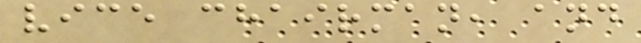vice chairman, and
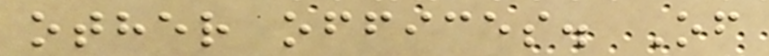other offices. Of
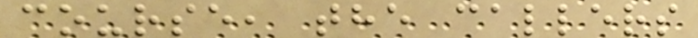course, the callers
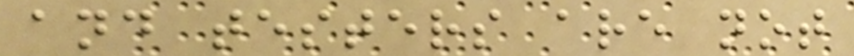and testers are not
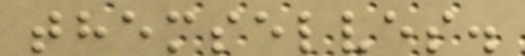themselves.
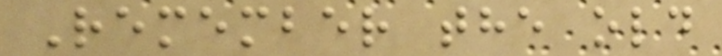Remember the old
